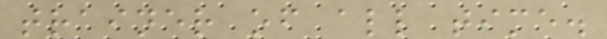trainer of all time.
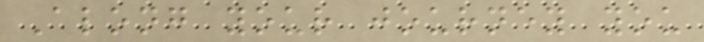Along your journey you
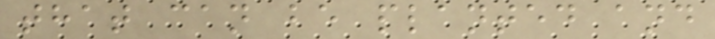that can be planted and
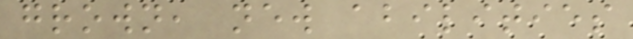grown, new abilities
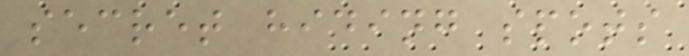secret hiding spots
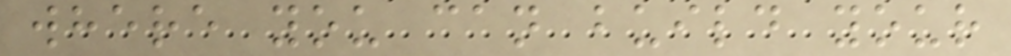where you can build your
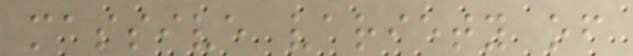massive variety of
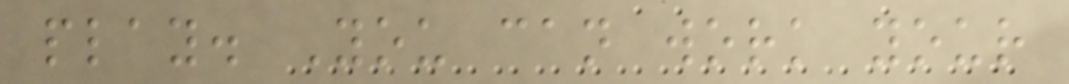play. You can work your
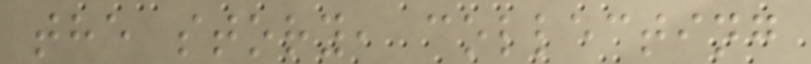the story, collecting
